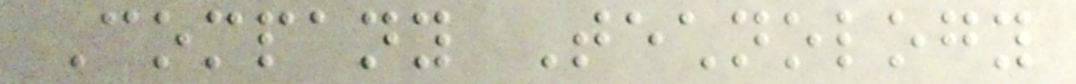Company Technology
